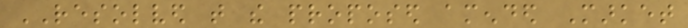RESOLVED that the proposed amended Market
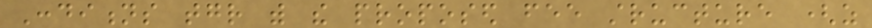Conditions together with the proposed fee structure (as
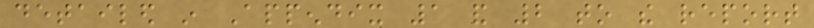detailed in Appendix 1 and 2 to the report
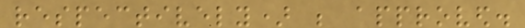respectively) be approved.
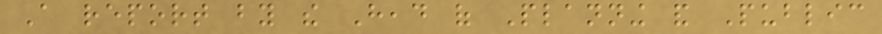A report by the Head of Planning and Public
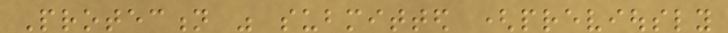Protection was submitted (previously
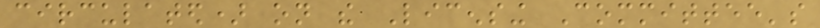circulated) on the Licensing Committee's
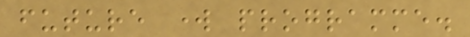future work programme.
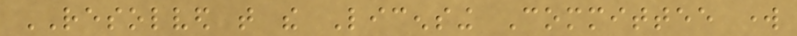RESOLVED that the Licensing Committee work
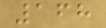168
